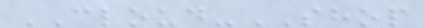CLOUD-SHOP
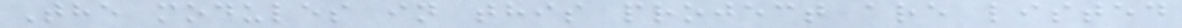The modules in this project are listed
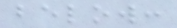below:
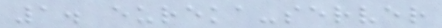1. eureka-server
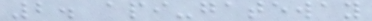2. api-gateway
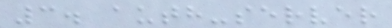3. auth-server
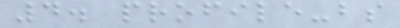4. profile-bs
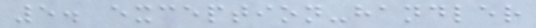5. exception-handler
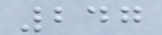247
